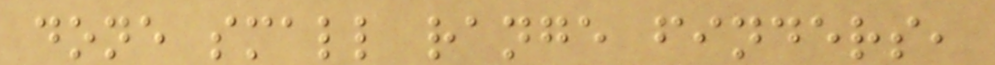done small range finders,
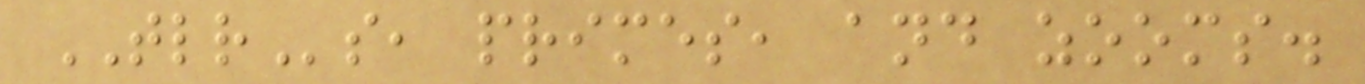TLRs, primes, and zooms.
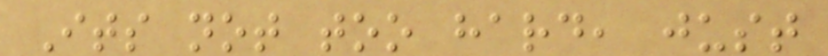Its not too hard, just
